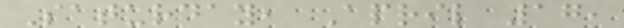Saturday, April 17,
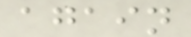again
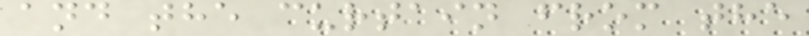and the curtain from the
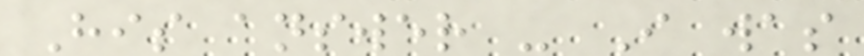His answer - I was
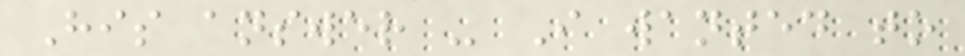His answer - I wanted to
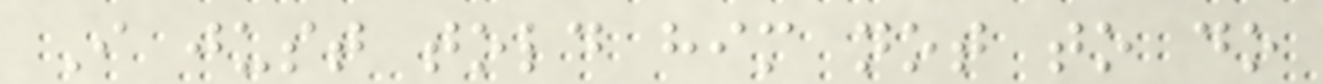I just told him not to do
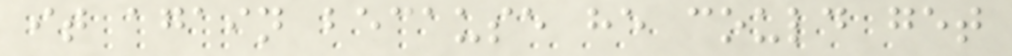it again because he could get
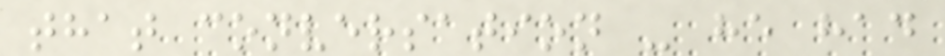that conversation - he had
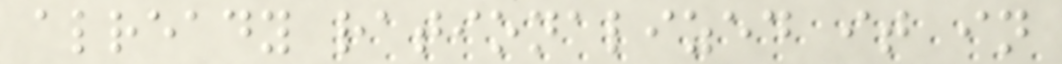already rationalized it in
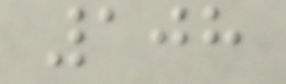108
